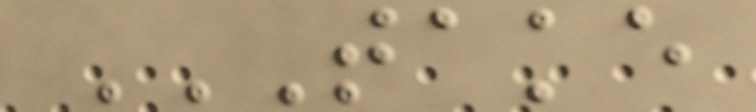TAKE
